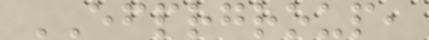EFPRGROUP,
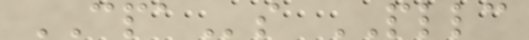CPAs PLLC
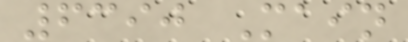6390 Main
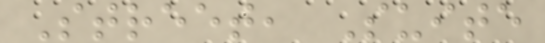Street, Suite
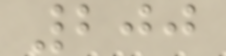200
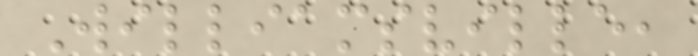Williamsville,
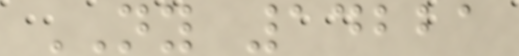NY 14221
